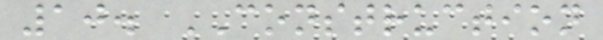10. CONSTRUCTION
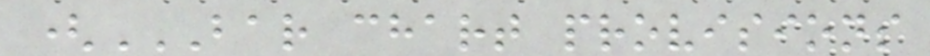(BAR CHART PROVISIONS
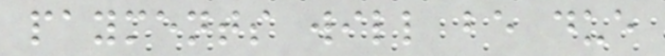payments will be due
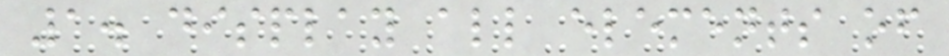1. display all elements of
